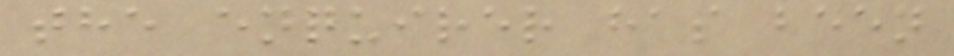the enquirer has been
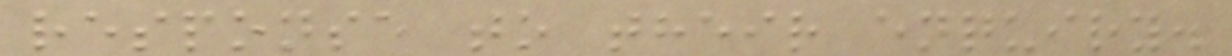response to their enquiry.
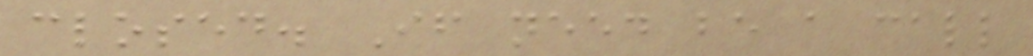closed. If need be a call
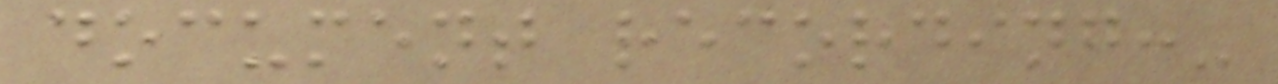document recording:-
